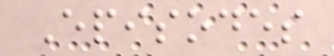Episodes
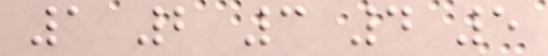1 2 3 4 5
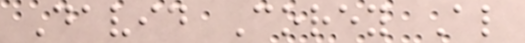David Corey Al
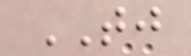TJ
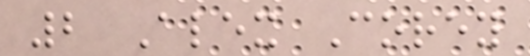2 Alex Corey
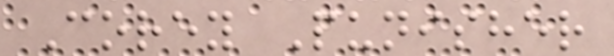Corey Punisher
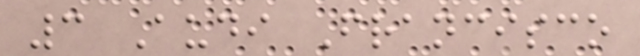3 Audi Francisco
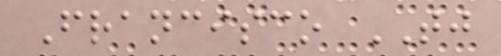Francisco TJ
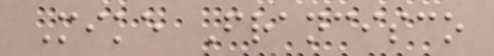Mike Francisco
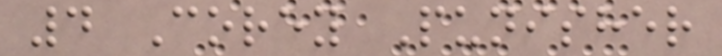4 Corey Punisher
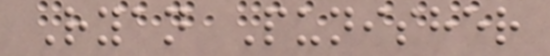Ryan Punisher
